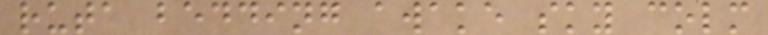ruta bedding awake sky colm
